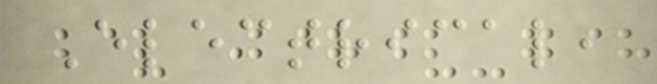Electrical,
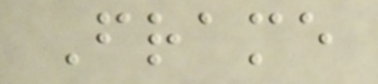Frame
